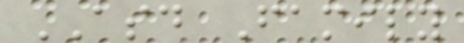ASD Family
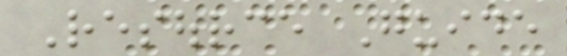Resource Guide
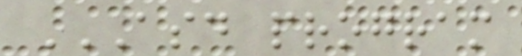ASD PROGRAM
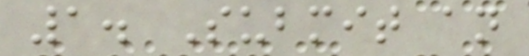1. Submit an
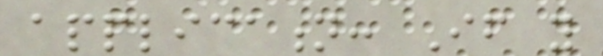application: If you
